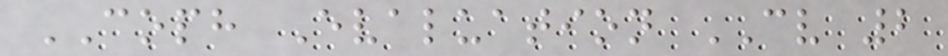COPH Evaluation CV 2
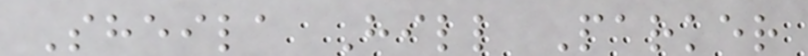Sheila Hill Parker
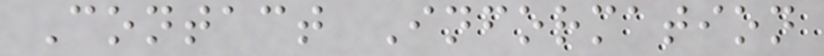Contact Information
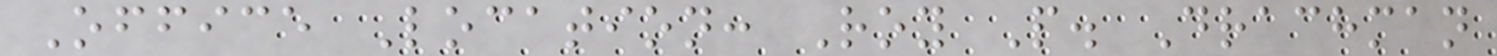Office Location: Roy P. Drachman
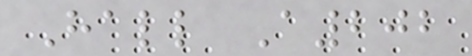Hall A202
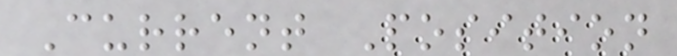Current Position
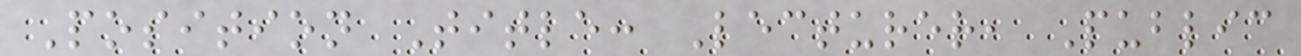Position Title: Lecturer, Public
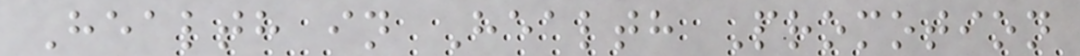Health in Health Promotion
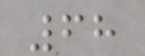68
